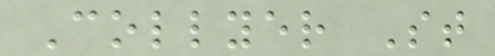Collyer St
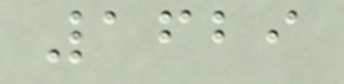1629
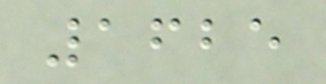1625
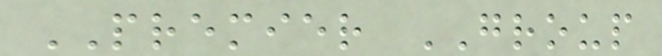PREMIER GROUP
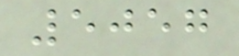5057
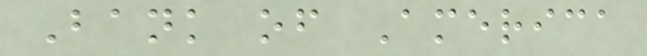Bank of America
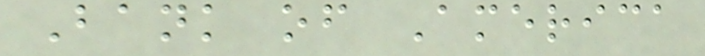Bank of America
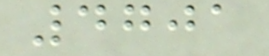4701
